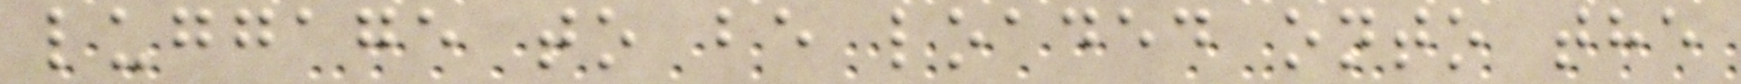luggage to be loaded onto the
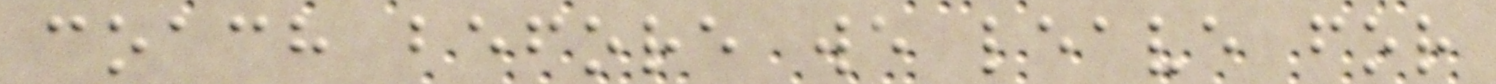coach before we leave for
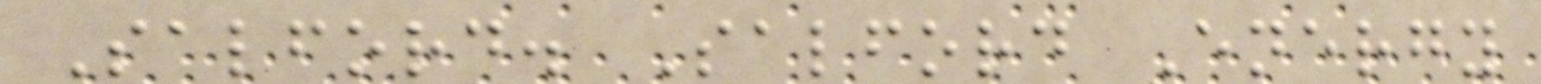Salford. Salford Energy
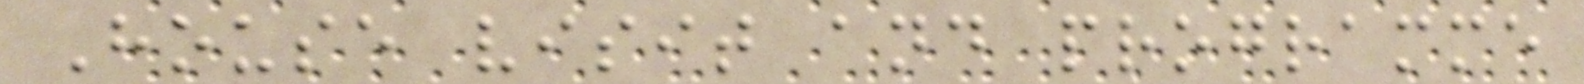House visit and programme
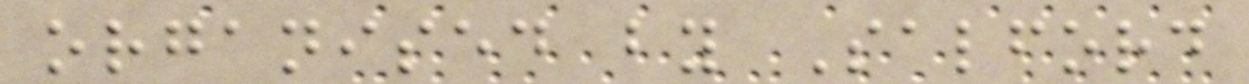organised by Salford
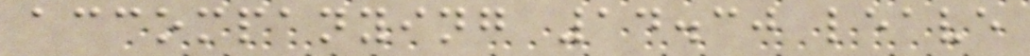accompanying 14.30 leave
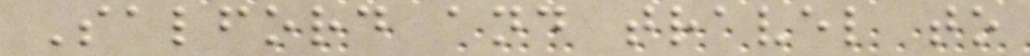Salford and travel to
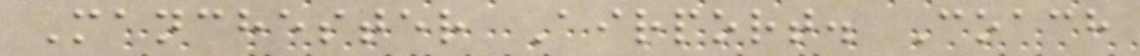Manchester Airport. Coach
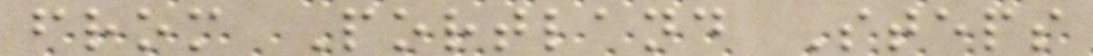from Portland Steps
